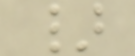}
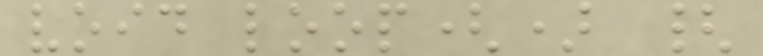void loop() {
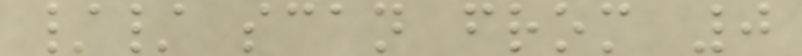// scan from 0
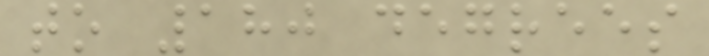to 180 degrees
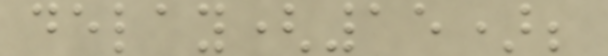delay(15);
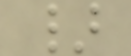}
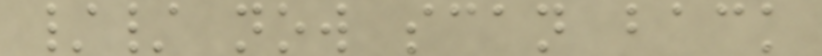// now scan back
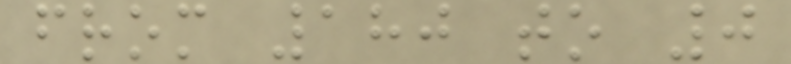from 180 to 0
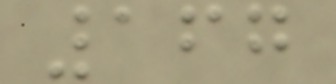167
